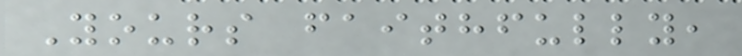Yours faithfully,
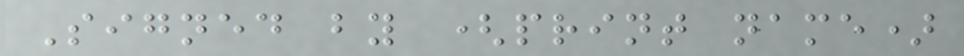Signed by (print name)
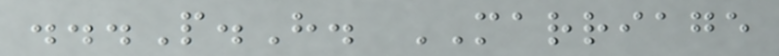...P.H. MARRIAGE
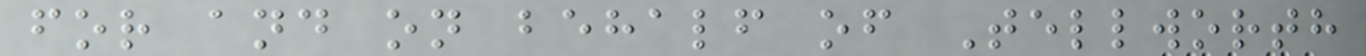for and on behalf of Tellworth
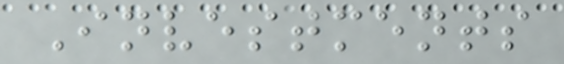Investments
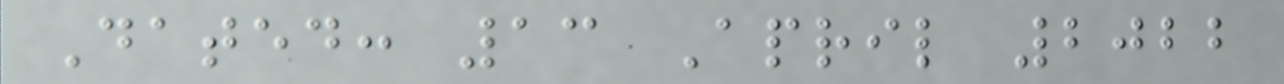Dated: 13 April 2022
